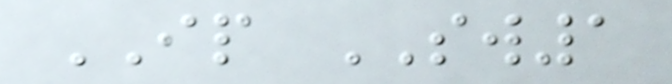IP SW1
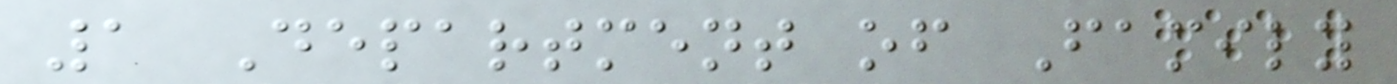1 Department of Family
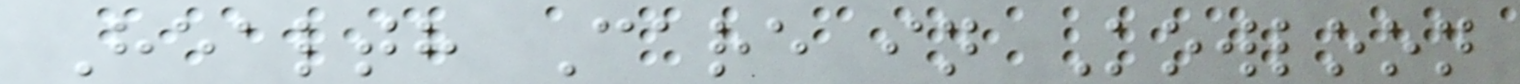Health Care in Kowloon
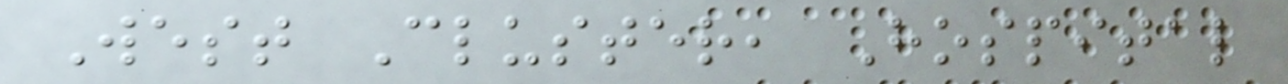West Cluster, Hospital
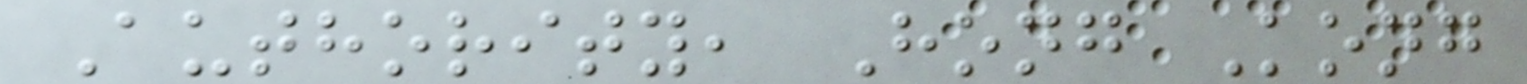Authority, Hong Kong
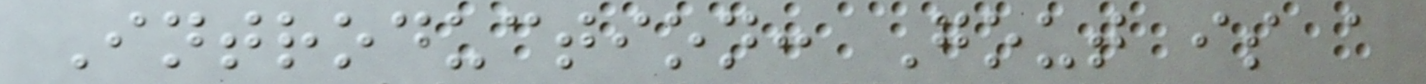Introduction: Gout is a
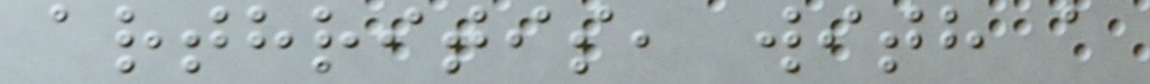arthritis, with a
